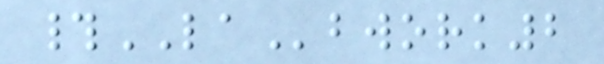#LAbwork2
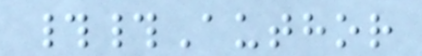##Author
